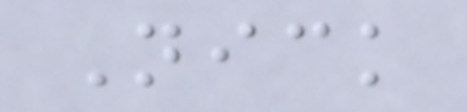Nick
